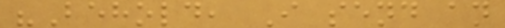"Behold, I send an
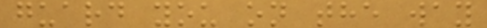guard you on the way
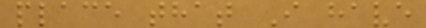place that I have
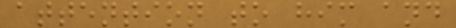attention to him and
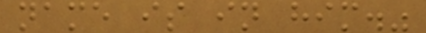name is in him."
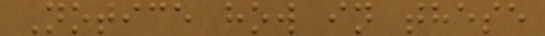Notice how in these
